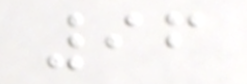96
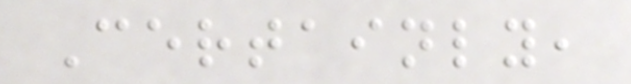Certainly,
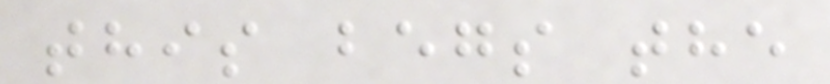this begs the
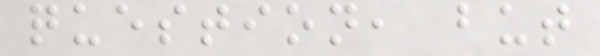question, but
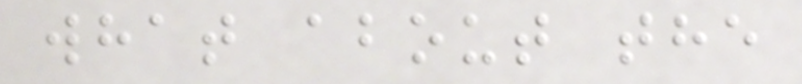what about the
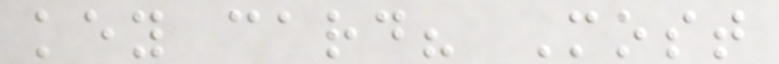key card? Most
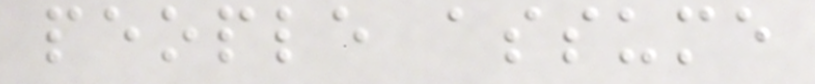people assume
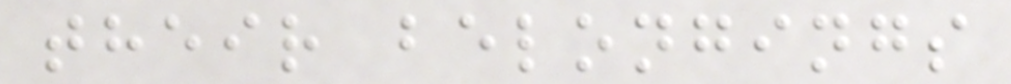their belongings
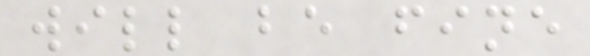will be fine
